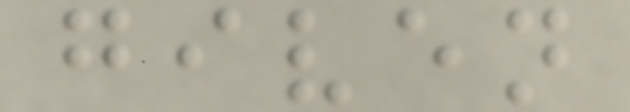given
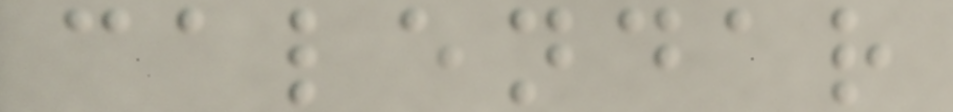calendar
